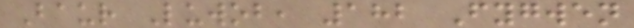Baur Luwob, 182 Fygwen
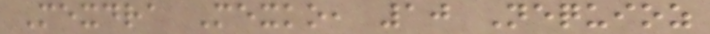Mexdra Mexko, 10 Nequioz
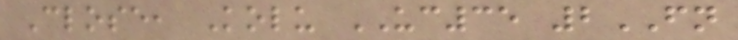Close, Kolu UC35 2FN
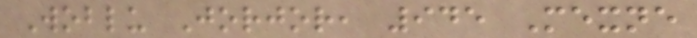Woblu Jorjor, 945 Mexne
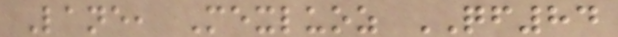Lane, Mexluoz QF84
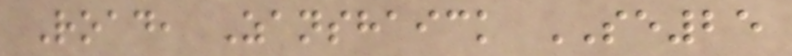Road, Zanshaick SE25
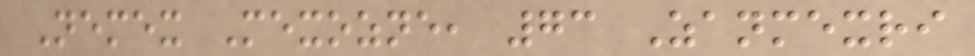Nemex Mexozne, 73 Zanmexri
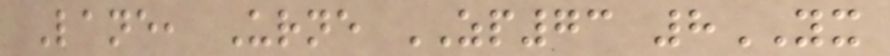Lane, Urne ZP73 8YX
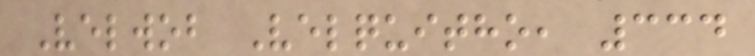Velwob Velquitho, 334
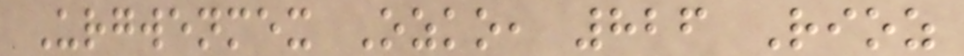Urgwenmex Ozko, 826 Rioz
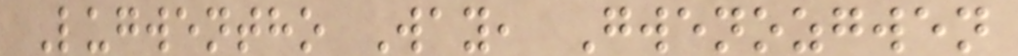Lugwentho Way, Gwenozgwen
